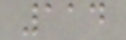114
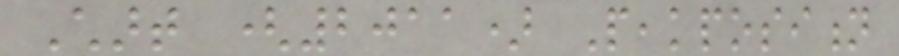Chart (2011) Peakposition
